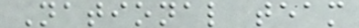National team
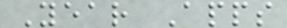Year Apps
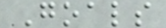Goals
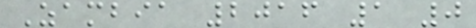Zambia 2016 1 0
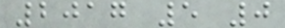2017 5 0
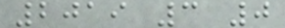2019 3 0
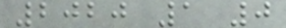2020 1 0
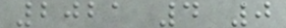2021 4 0
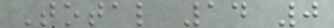Total 14 0
